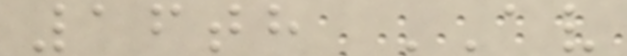16th AV
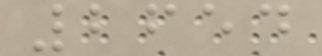2654
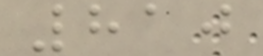810
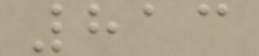813
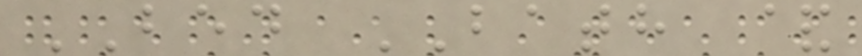BED BATH &
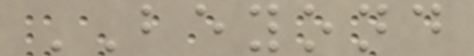BEYOND
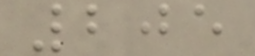205
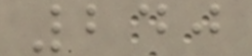240
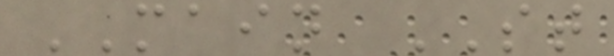MAIN ST
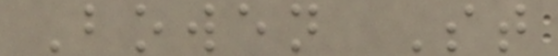Bowen St
